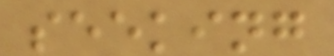seeking
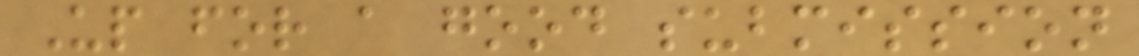Up for a good submission
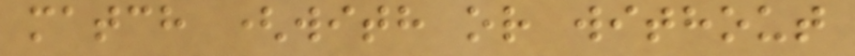match (with or without
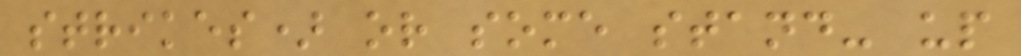strikes) or some stand- up
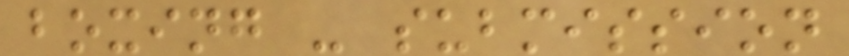boxing - submission
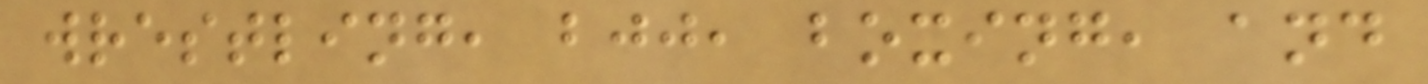wrestling, bjj, boxing, and
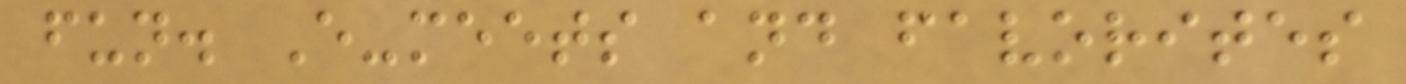fun. E-meets and favorites
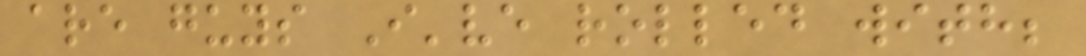are guys I've rolled with;
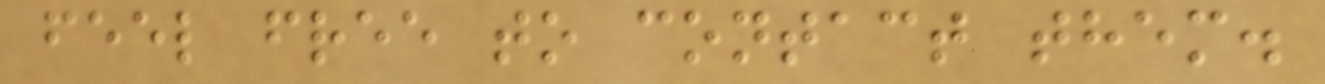feel free to contact them.
